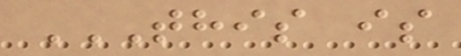THIS IS
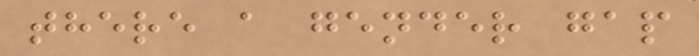there a gender gap
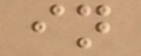in
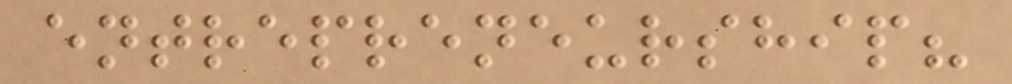entrepreneurship?
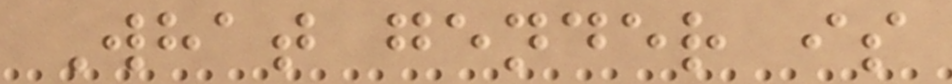What gender is
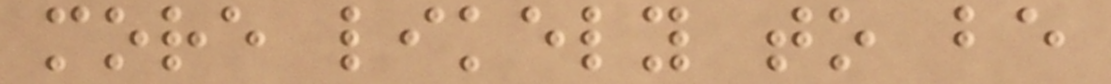more likely to be
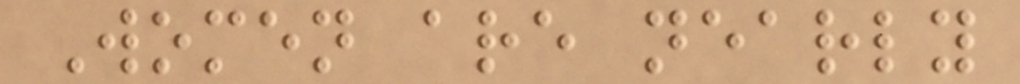Women are nearly
